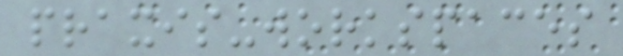praxis-workspaces
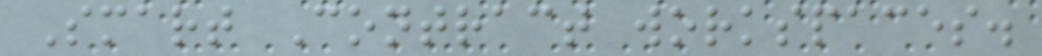Smart Contract workspaces.
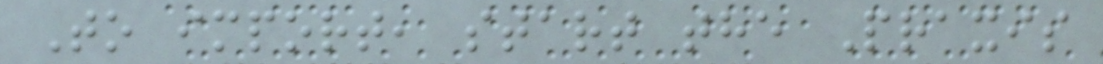To import, start the Praxis
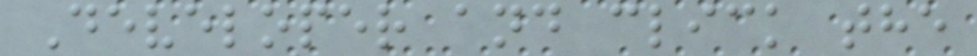Developer and click the
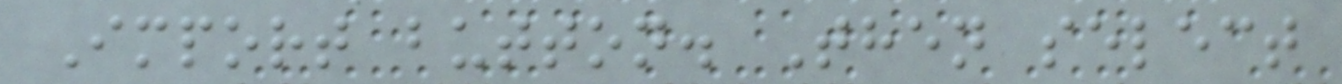Import button. Then select
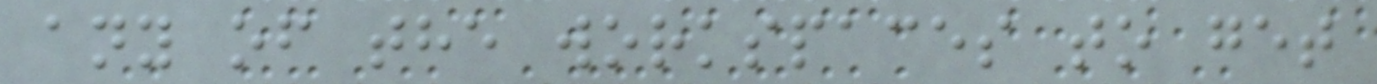any of the workspaces to get
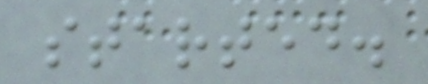started.
